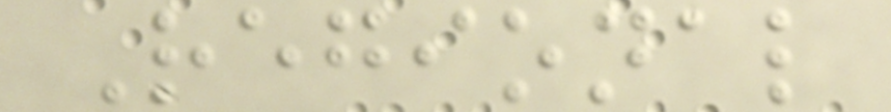Regional
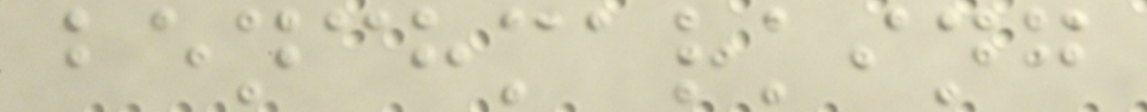benchmarking
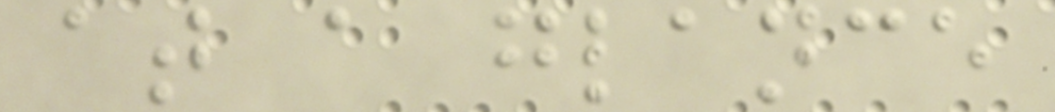at a glance
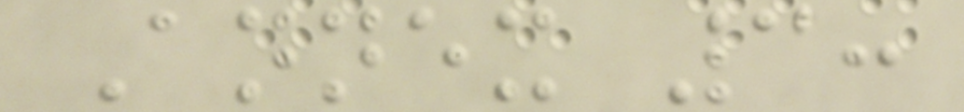Annex 3:
